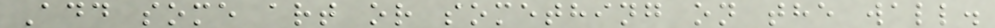Add some art or something on the wall.
